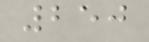250
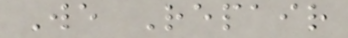We Repair
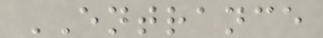ENTRANCE
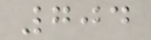704
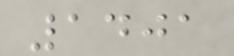1401
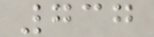737
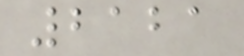2121
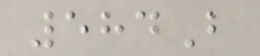584B
